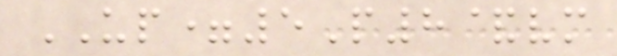UP=5P8&vm
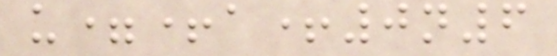u=+a+0n6
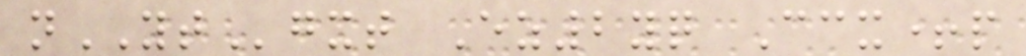nYTgxt Ez2yq Ccx+p
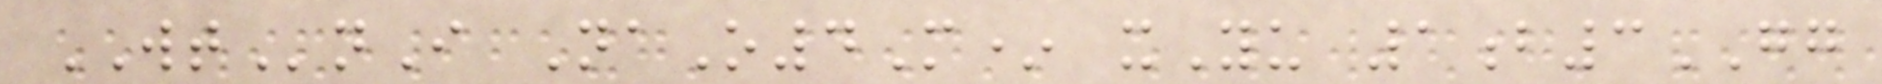WTnI NaO4M* xYu 1b3GG
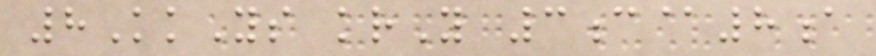8KkYs krY 3c@8a
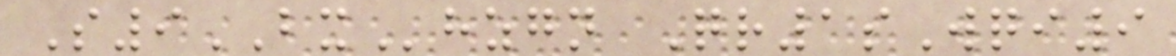S9BXhzgn Qr1sWqi9
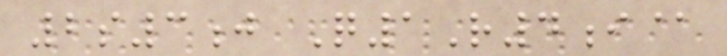2s3j Q1R4i@
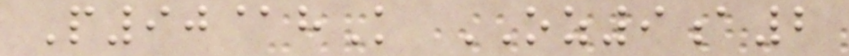P90@hK OZ9a2
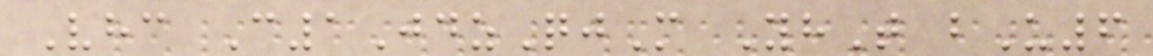Vhc C1JdzQjM YhT bU6
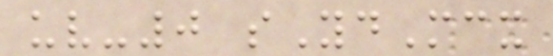uv-0 sYdMcx
